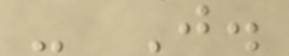- J.
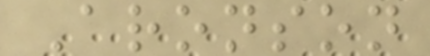Aronson
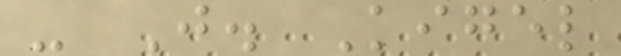- J. Kigel
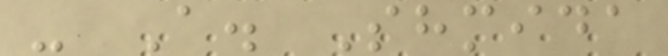- A. Shmida
